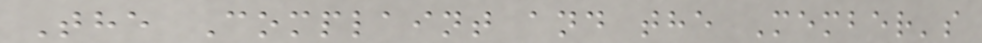The Complaint and the Member's
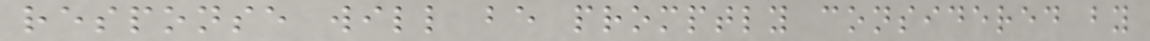response will be promptly considered by
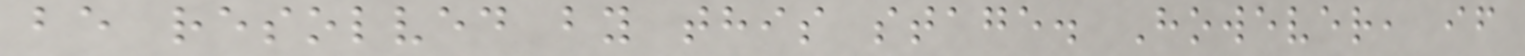be resolved by this stage. However, if
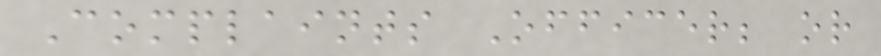Complaints Officer; or
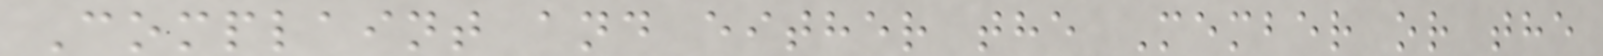Complaint and either the Member or the
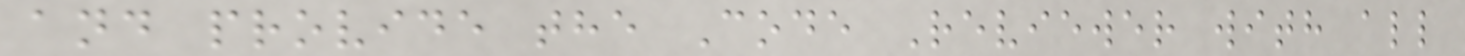and provide the Code Reviewer with all
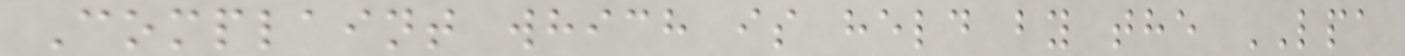Complaint which is held by the LPA
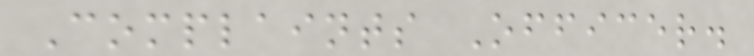Complaints Officer.
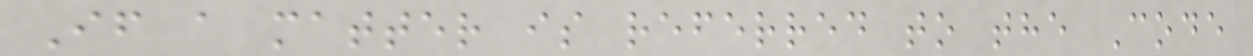If a matter is referred to the Code
